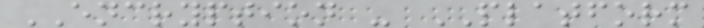ENCRYPTION - PLATFORM
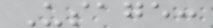Usage:
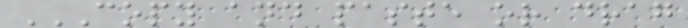COPY AND PASTE OR DRAG
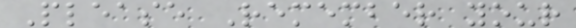Please Remember your
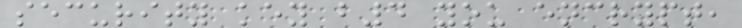security key b4 you encrypt,
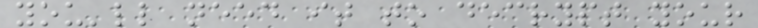you'll need it to decrypt your
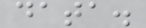data.
